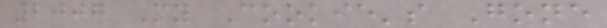2007 My Cookie's Gone
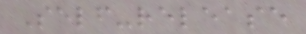Self-release
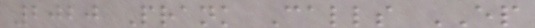2020 Prank Calls EP
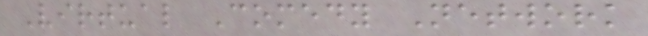Virtual Comedy Network
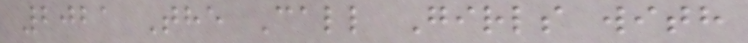2021 The Call Girls with
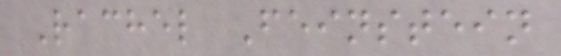Rachel Feinstein
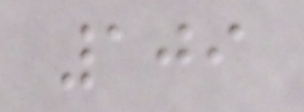109
